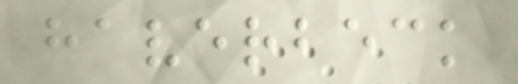haverbeck
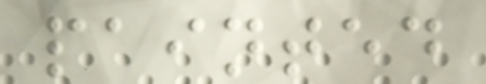painted
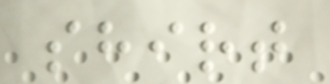shirt
